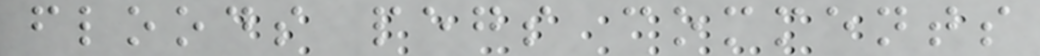floods pegs comments
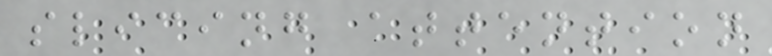slicing attention
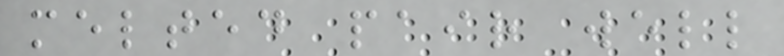melted pair well
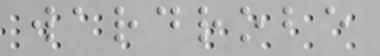wardrobe
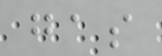gas
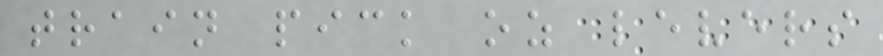train pick oz levers
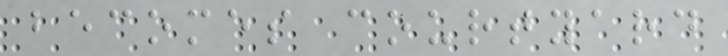becomes courtyard
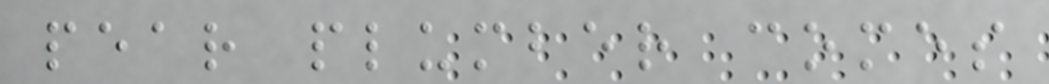pear plumber comes
